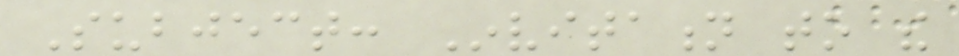Subject: Invitation to the
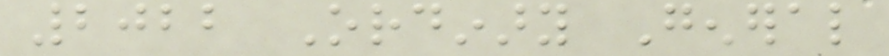2022 Ordinary General
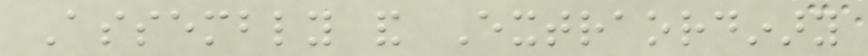Assembly and Extraordinary
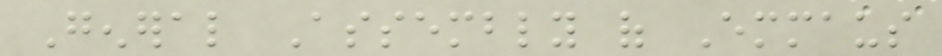General Assembly of Emmaus
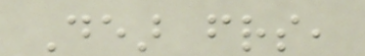Dear friends,
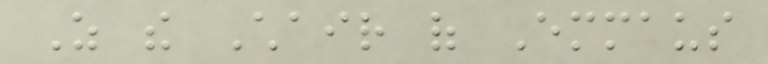As the Chair of Emmaus
